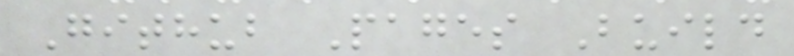Github Pages Build
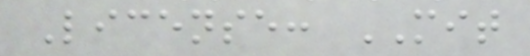License: MIT
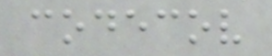codecov
